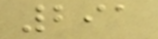291
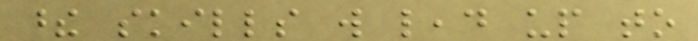these skills will lead up to
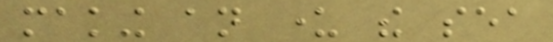making an under the sea
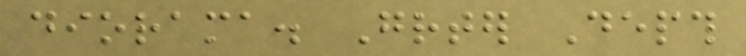diorama. Greater Depth
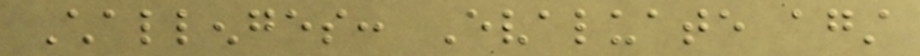Challenges: Evaluate against
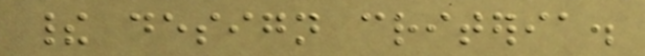their design criteria.
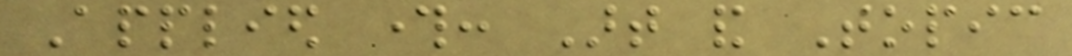Applied through: Art and Topic
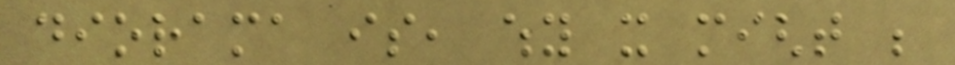diorama is, why it might be
